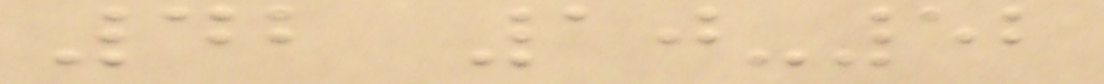42 10-52
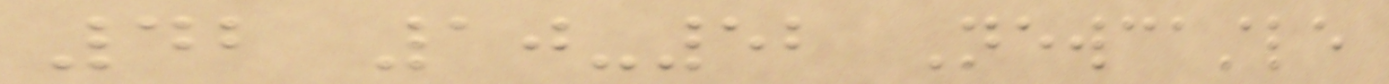42 10-52 Newcastle
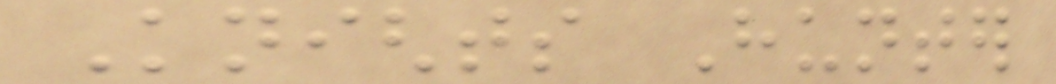Knights Hunter
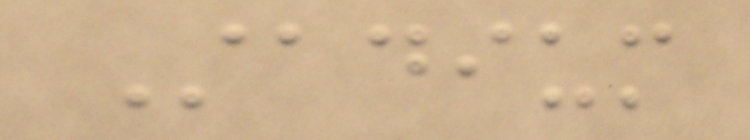Stadium
